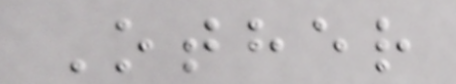Other
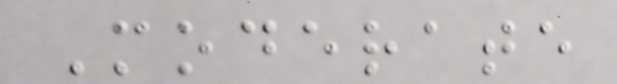Moderate
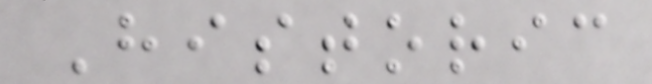Historic
